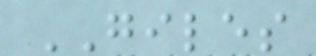GILES
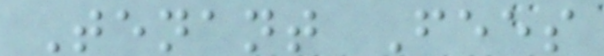Tenant Fees
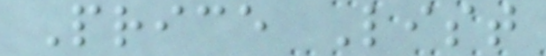Price List
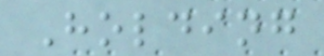Holding
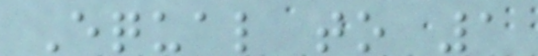Equal to 1
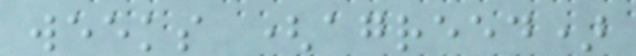weeks (agreed)
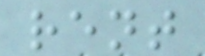rent
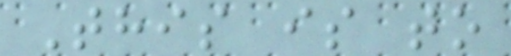This is to
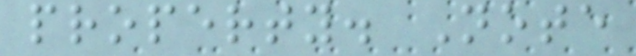property. Note
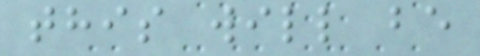this will be
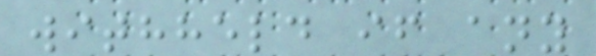withheld if any
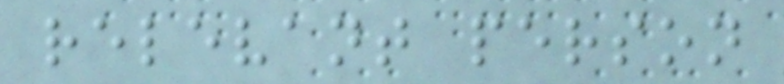relevant person
